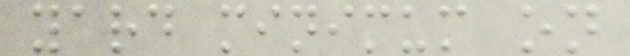yard minimum on
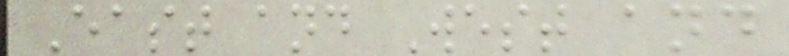East and West and
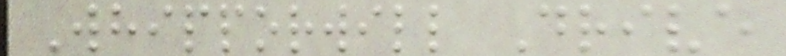Whipporwill Drive
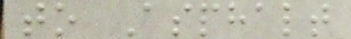to Asphalt
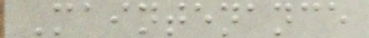Maintenance
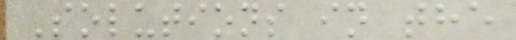Solutions in the
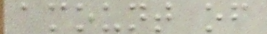amount of
